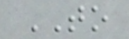TO
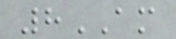8AM
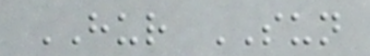HUR SUN
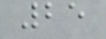25
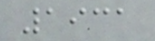1931
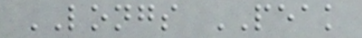LONGS PEAK
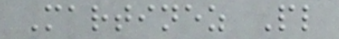Martinez Pl
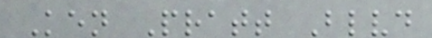Ken Pratt Blvd
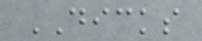DICKS
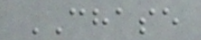CHASE
